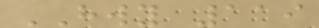HWY 119
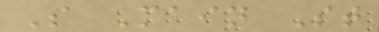S Main St
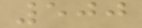500
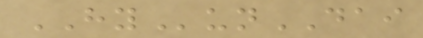HYunDAI
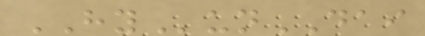HYunDAI
